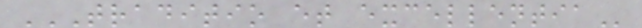TRADITIO ET EXCELLENTIA
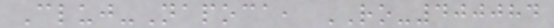Cluj-Napoca, RO-400084
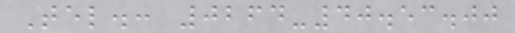Tel.: 0264-40.53.00
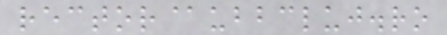rector@ubbcluj.ro
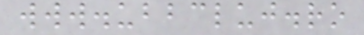www.ubbcluj.ro
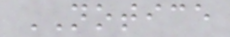NOTICE
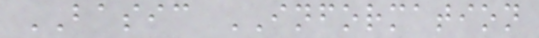BASIC INFORMATION
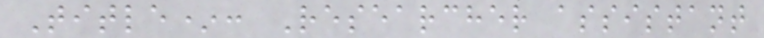Title*: Researcher assistant
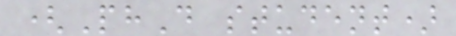(PhD student)
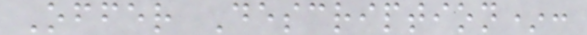Offer Description*:
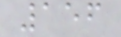156
